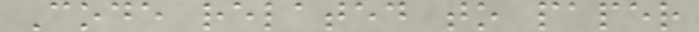Code related to paper
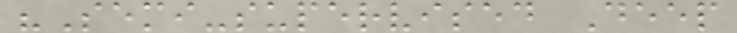"Semi-supervised Deep
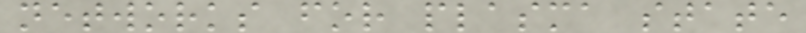networks for plasma state
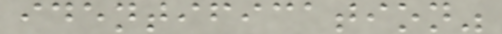identification"
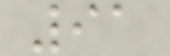91
